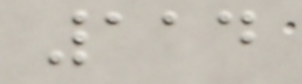114
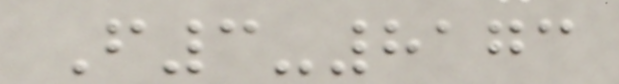F3-8173
